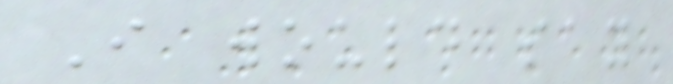I would say
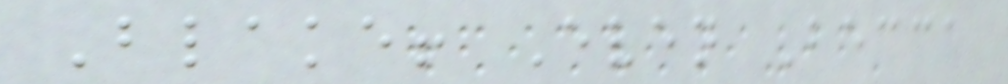Blake! Even Becca
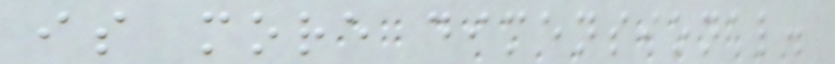is more dimensional.
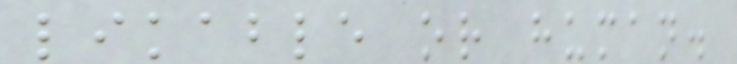likable or human.
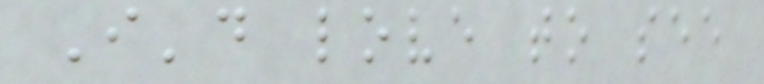I'd love to see
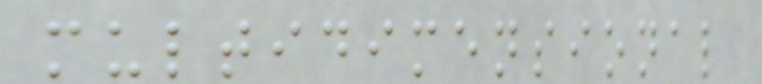multidimensional
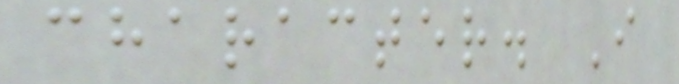character. I
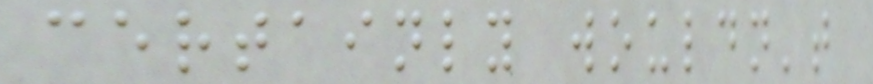certainly wouldn't
